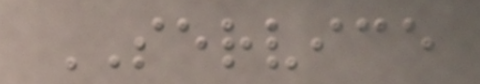SERVICE
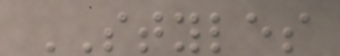STYLES
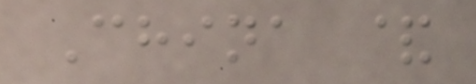China &
